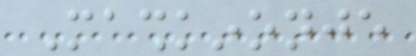Mashkinonje
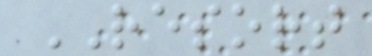RESORT
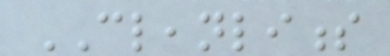CLEANLINESS
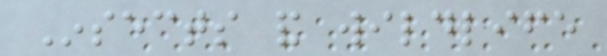Insects and wildlife
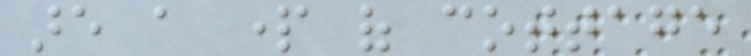are a part of cottage
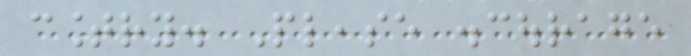country. Please discourage
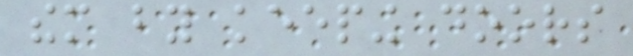them by keeping doors
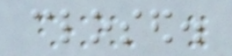closed.
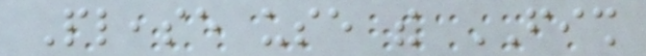Please use the FISH
